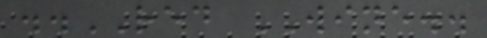..RED WINE..
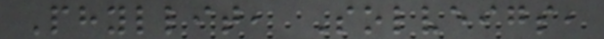Phyllit, Solveigs,
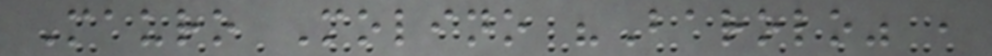Mauro Molino "Barolo" ,
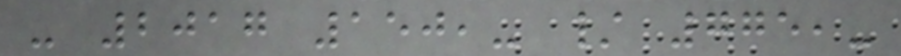- 2017 150,- / 775,-
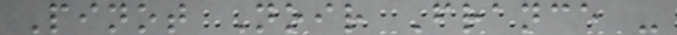Pinot Noir France -
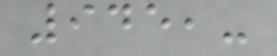945,-
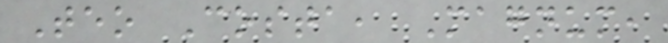Teo Costa, Magnum,
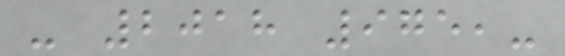- 2018 975,-
